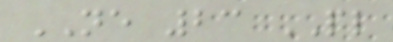NE 23 PL
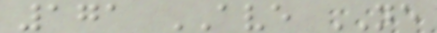171 AVE NE
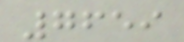7659
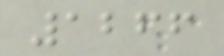1266
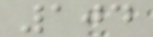104
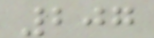207
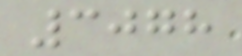3078
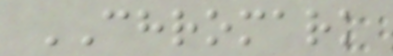CHROMARK
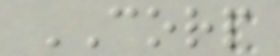CORP
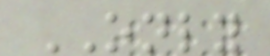ONLY
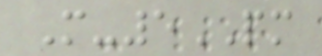M-5PM
